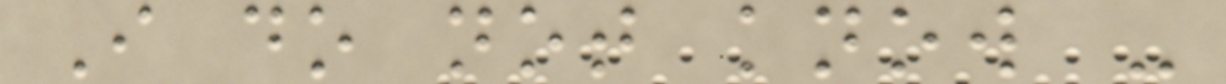I do not know -
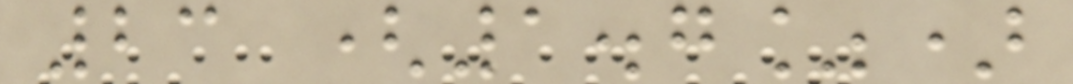23 (1.7%)
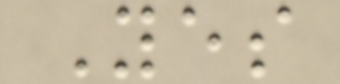Yes
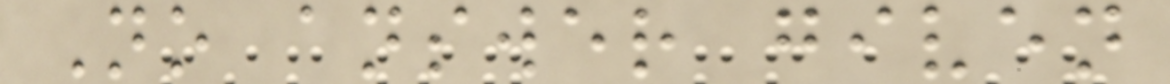No answer given
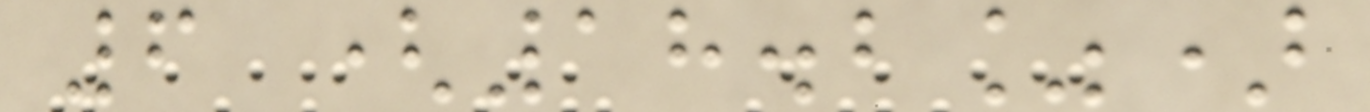6 (18.2%)
